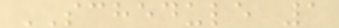SCHEDULE 1
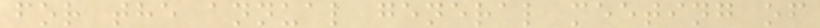for the annual general meeting of
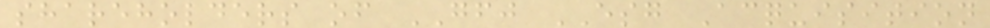shareholders of GFJ ESG Acquisition
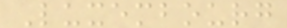Luxembourg
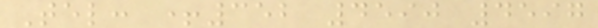Tel: +352 4590 4597
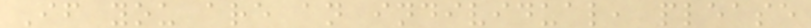If you are an individual, please
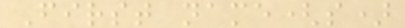First name(s)
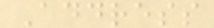Address
